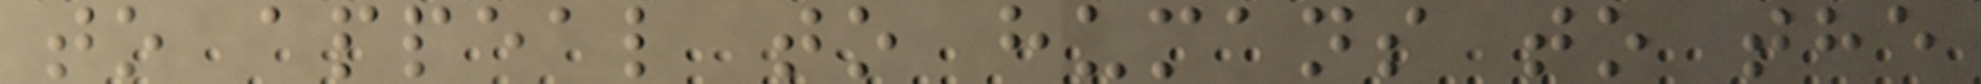to appeal to humans to the
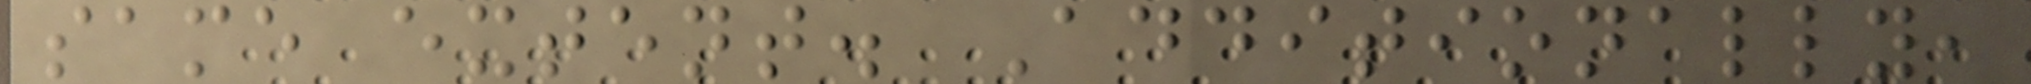same extent. Additionally,
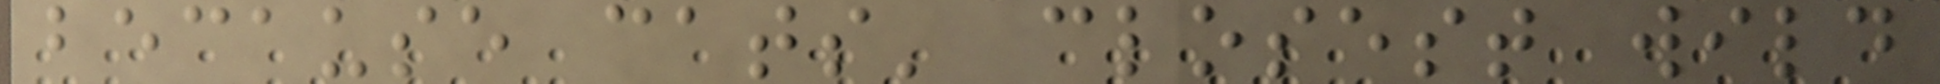because cats' closest wild
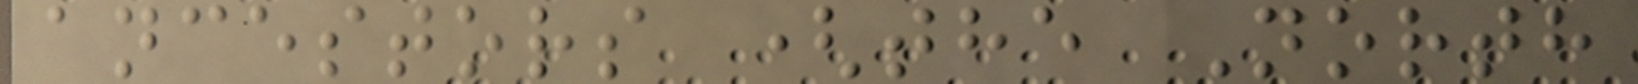ancestors (the North
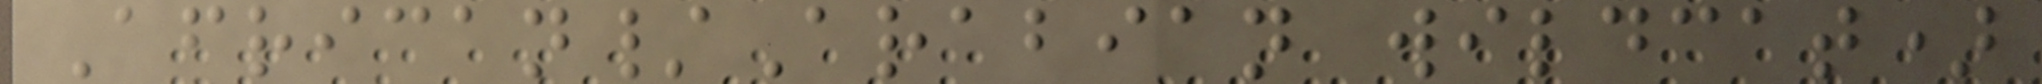African/Arabian wildcat)
